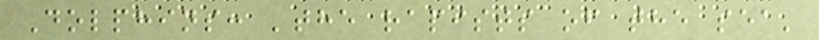Dolphins: 'the rapists of the sea'
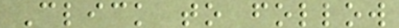Click to follow
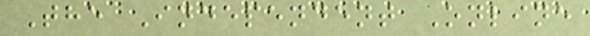The Independent Online
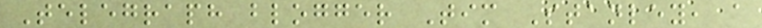Telegraph blogger Tim Stanley, a
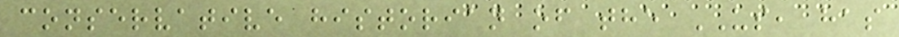conservative historian of the US, has
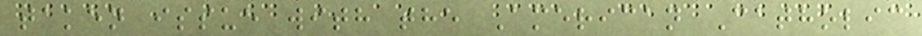taken issue with the American Catholic
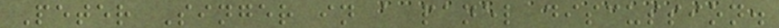Peter Singer in a panel discussion.
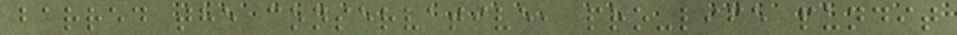barred the conservative, pro-life pundit
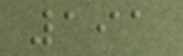191
